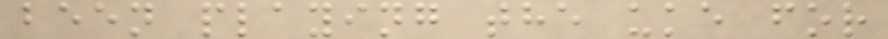been playing the uke for
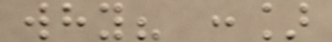why? :]
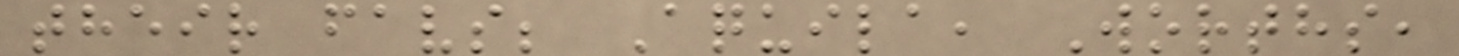their favs; Aquila, Worths,
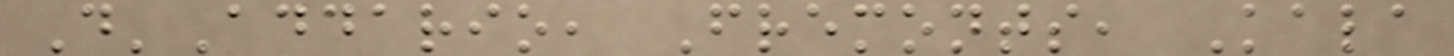D'Addario, Fremonts, Kala
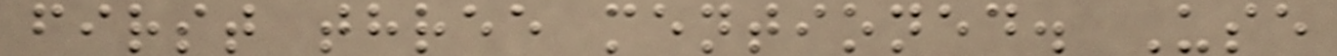first three mentioned. Use
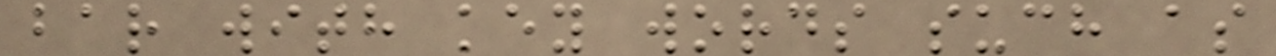bar with key words such as
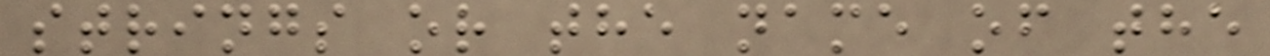strings or the name of the
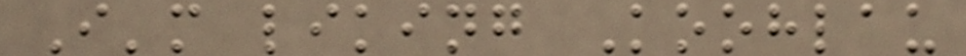I'm liking Koohlau
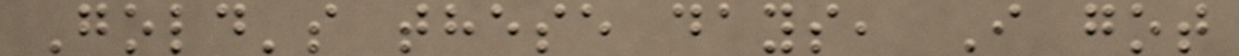Gold's these days, I got
